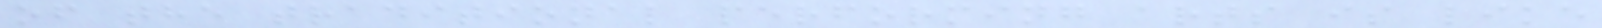of the traditional performing arts is like
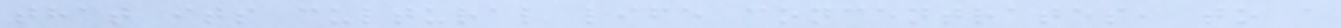that its cultural life concentrates, to a
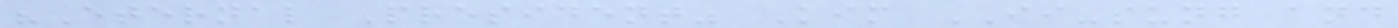"Eternal President" Kim II-sung and
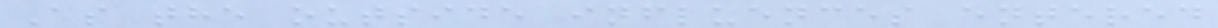As the outside influences entered
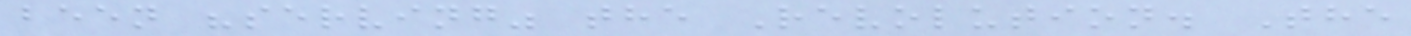been "serving" the Revolution. The
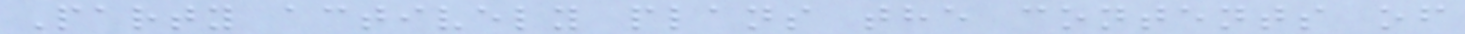Party actively plans the contents of
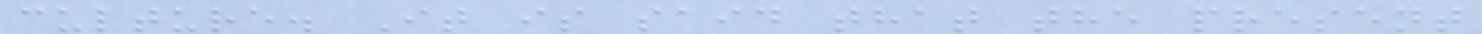culture. It is said that the present
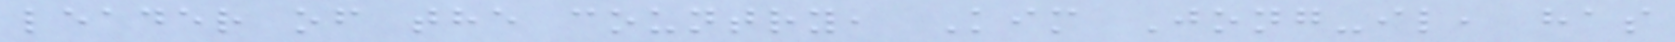leader of the country, Kim Jong-il, has
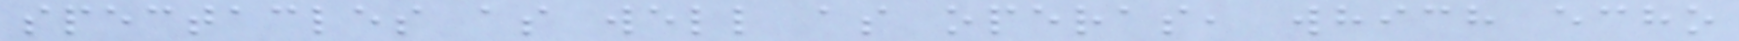spectacles as well as operas, which echo
